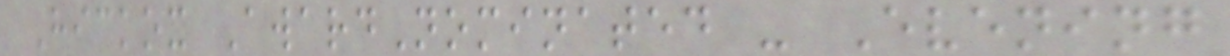Hickox AwardNominated - Evening
